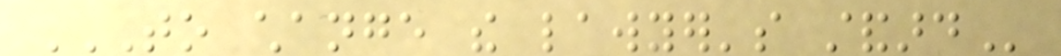TO CHANGE THE LAWYER'S STANDARD
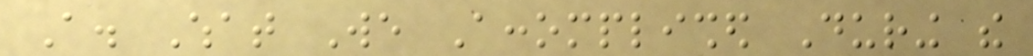A. What We Accomplished During the
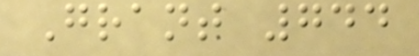Grant 744
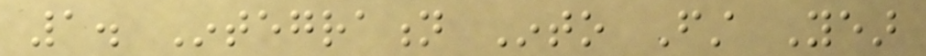1. Integration Into First Year
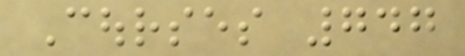Courses 747
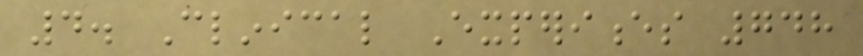4. Clinical Experiences 748
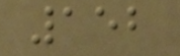152
